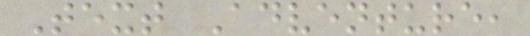Text Adventure,
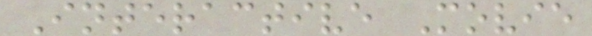Interactive Movie
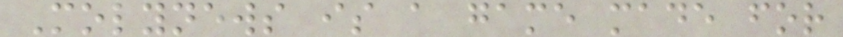Molynews is a game made for
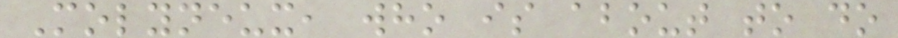Molyneux, who is about to do
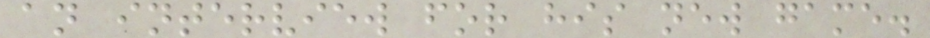an interview for his new game.
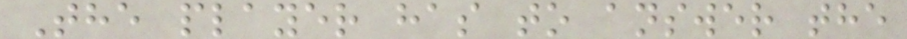The player has to answer the
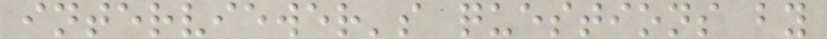interviewer's questions by
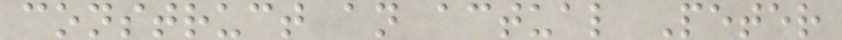construct an actual Peter
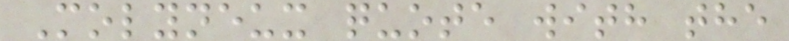Molyneux quote with the
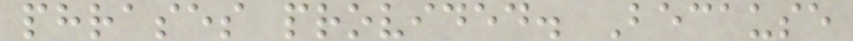phrases provided. Because
